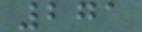271
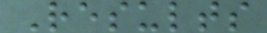Results
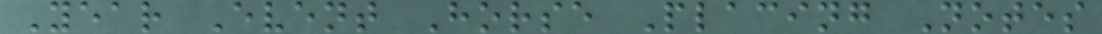Year Event Horse Placing Notes
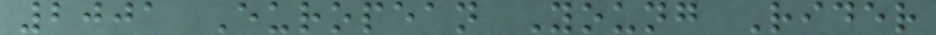2001 European Young Rider
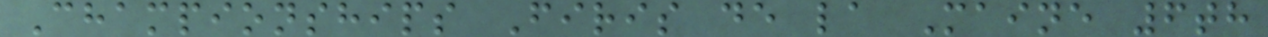Championships Firis de la Maine 6th
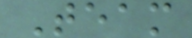Team
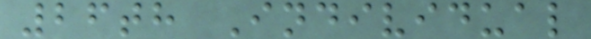26th Individual
